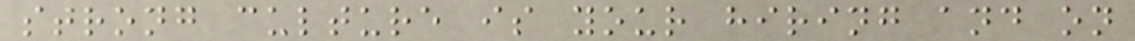strong culture is your hiring and on
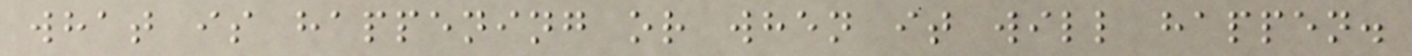what is happening or when it will happen.
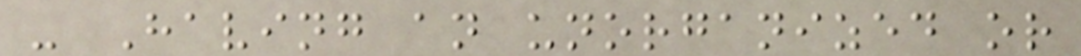- Having an unorganized or
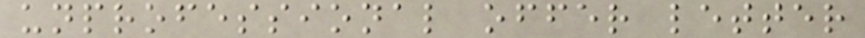unprofessional offer letter
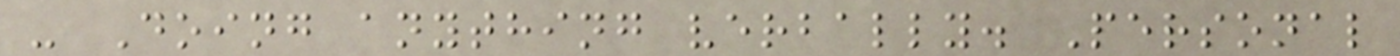- Doing anything verbally. Personal
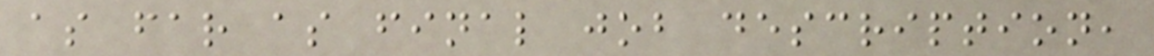as far as final job description,
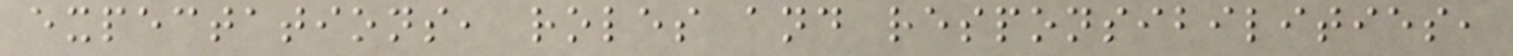expectations, roles and responsibilities,
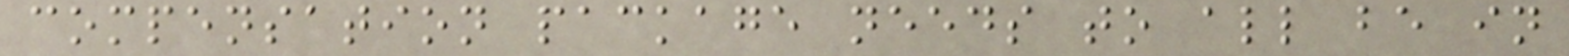compensation package needs to all be in
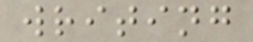writing
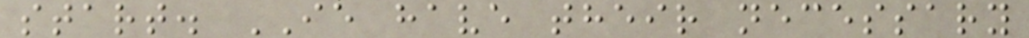start. IE have their necessary
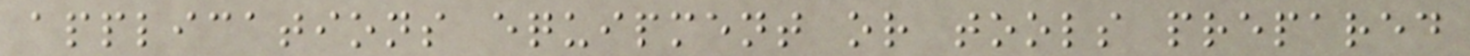applications equipment or tools prepared
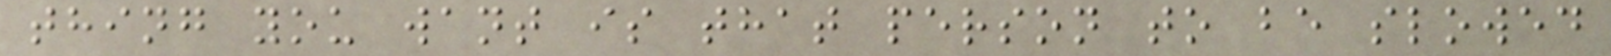thing you want is that person to be slowed
